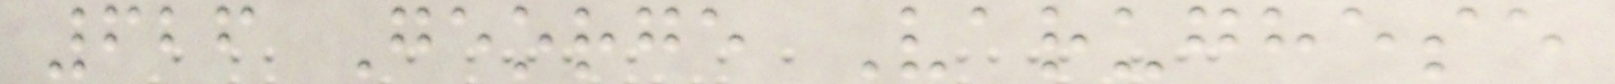626 George Varughese
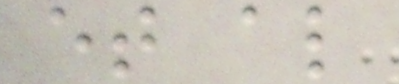et al
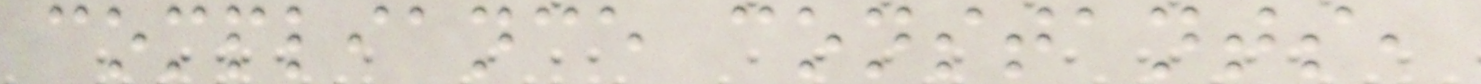compliance constants,
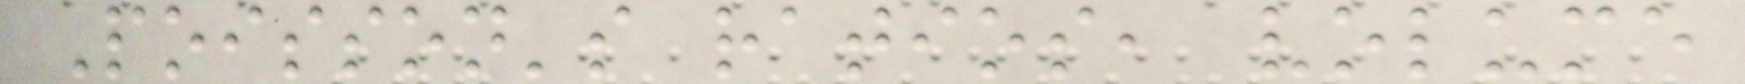Poisson's ratios, volume
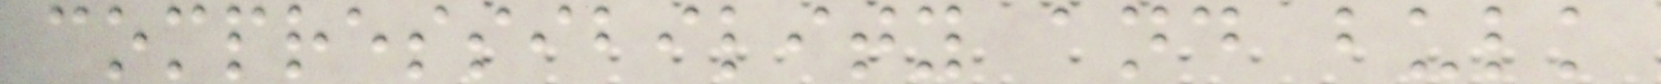compressibility and bulk
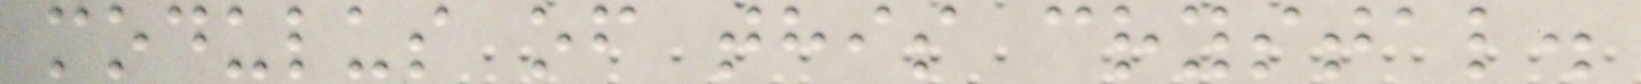modulus of this crystal.
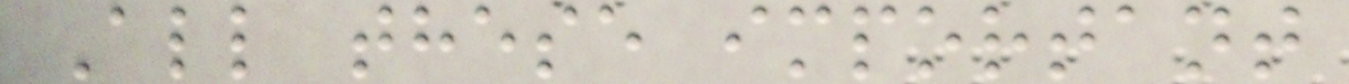All these important
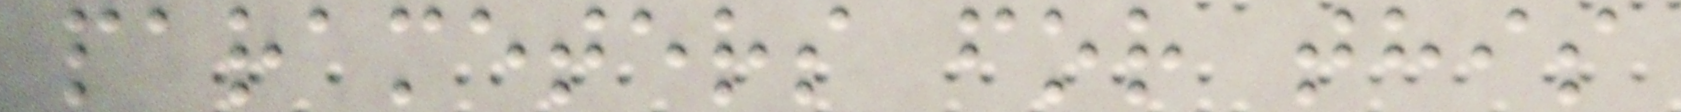parameters for this
